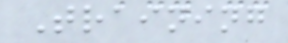Training
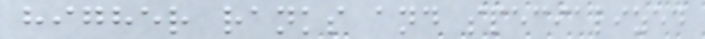higher ranks and specialized
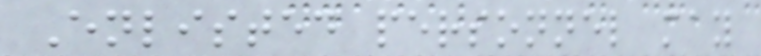Enlisted personnel may
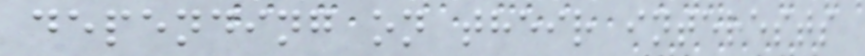depending on their interests
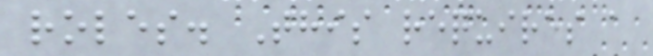roles. This requires a
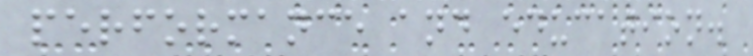performance and education.
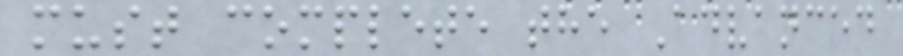must complete the Advanced
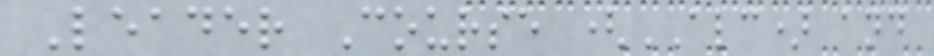Leader Course (ALC) and
